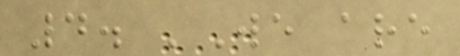4. 'We are
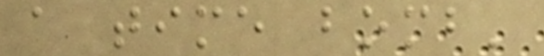a time bomb'
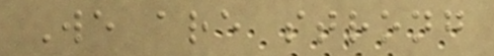We are strong
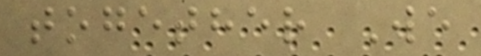together We
